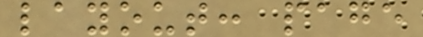layout: page
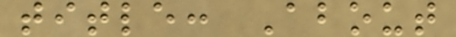title: About
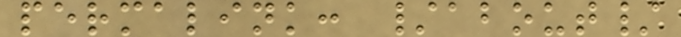permalink: /about/
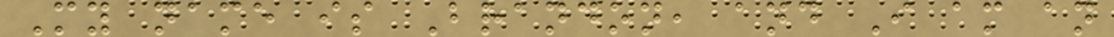My name is Brandon, and I am an
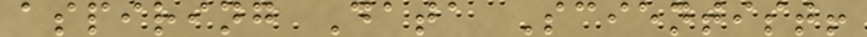aspiring Data Scientist!
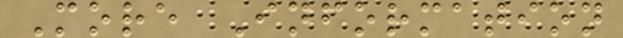More Information
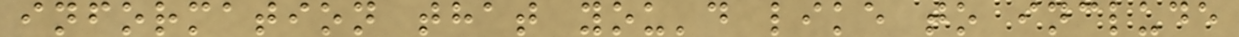information that you'd like to include
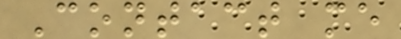Contact me
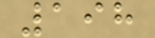198
